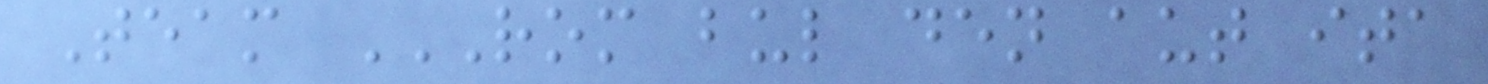Team ROM BUL DEN AUT ITA
